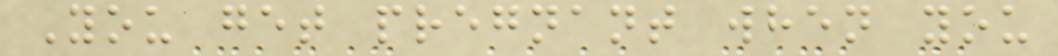You get pregnant when you
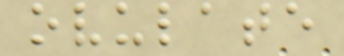ovulate
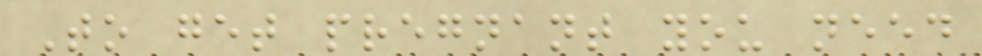To get pregnant you need
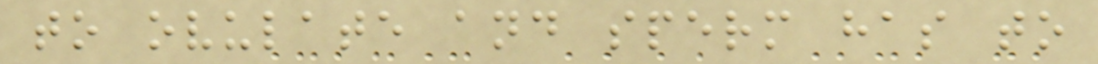to ovulate and sperm has to
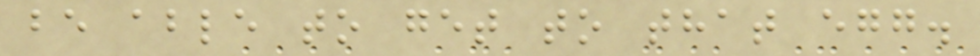be able to get to that egg.
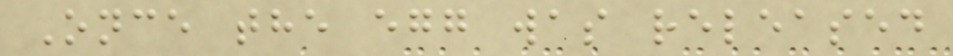Once the egg was released
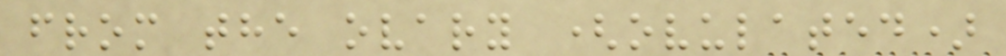from the ovary (ovulated)
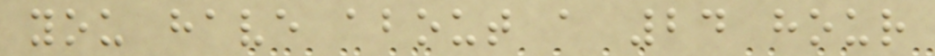you have about a 24 hour
